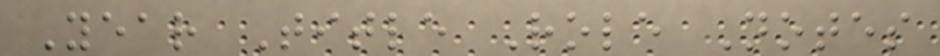Year Title Role Notes
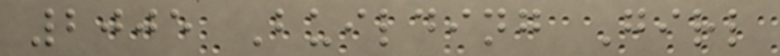2005 Building Girl
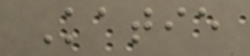Katie
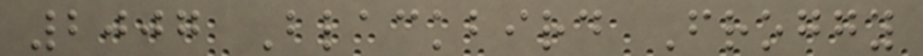2007 Blackbird Froggy
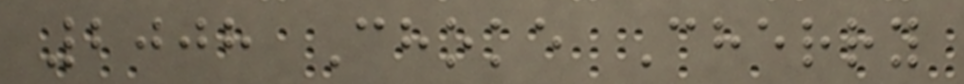2008 Choke Cherry
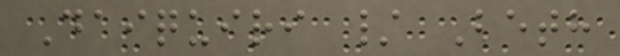Daiquiri / Beth
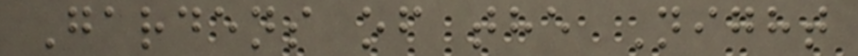Gardens of the Night
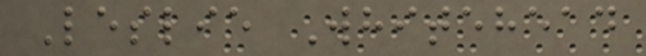Leslie Whitehead
